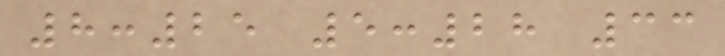8:25 5:28 33
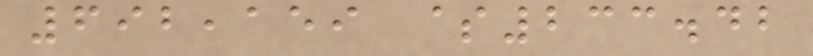692,159 $233.42
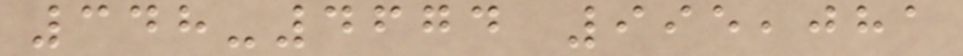348-4674 995,081
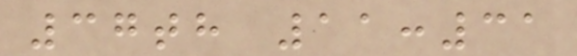37th 11:31
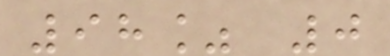98% 0
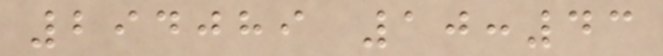294089 10:43
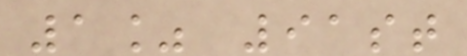1% 91st
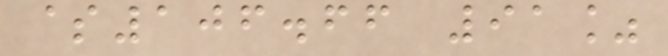$106.66 91%
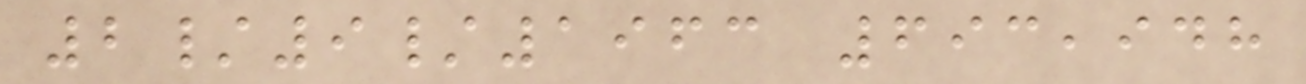2/9/1963 693,948
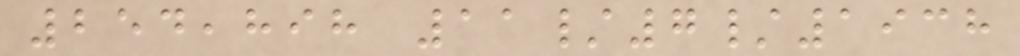254,898 11/7/1938
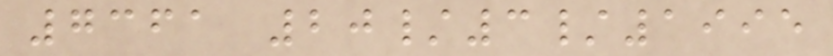7361 20/3/1995
